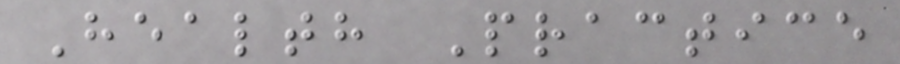Health Practice
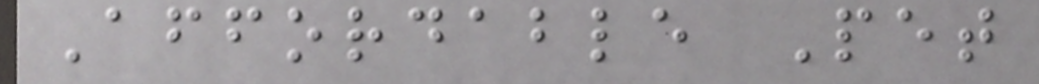Affordable Pet
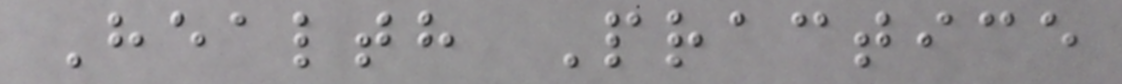Health Practice
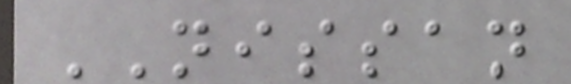NISSAN
